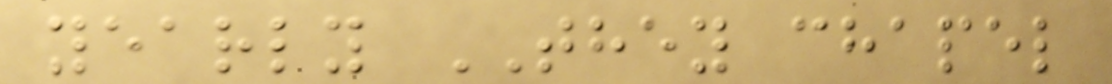yearly THEY chapel
